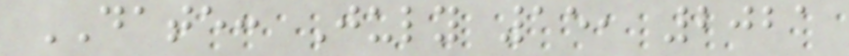DATE: July 15, 2021
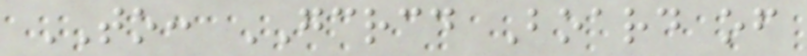TO: GCRCD Board of
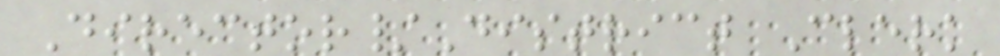Director/District Clerk
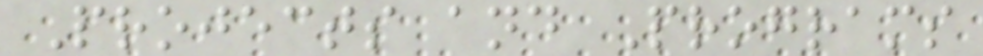Projects and Programs
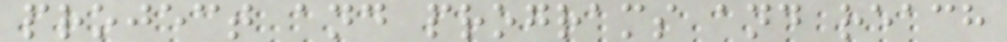project and programs and reach
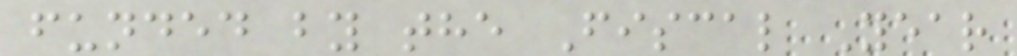funded by the Fiscal Year
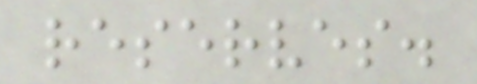reserves.
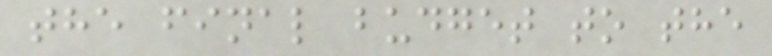the final budget to the
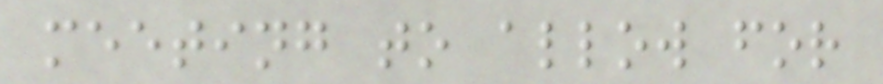meeting to allow for
